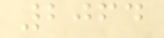2064
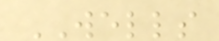WELLS
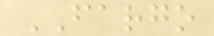FARGO
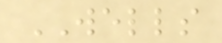WELLS
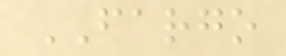FARGO
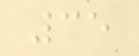35
